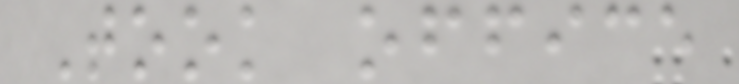Took office
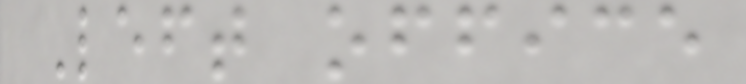Left office
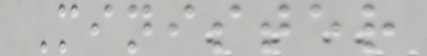Minister
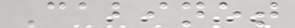Cabinet
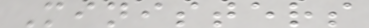Ministers
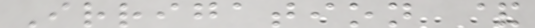Irrigation &
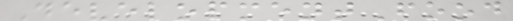DevelopmentFood
